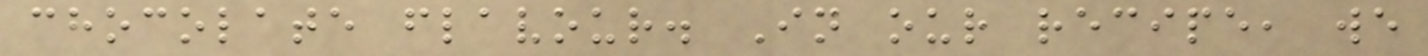chocolate flavour. In our recipe, we
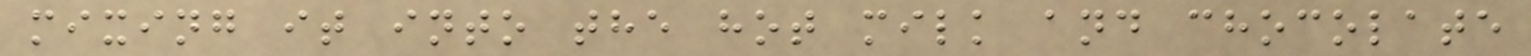mixing it into the hot milk and chocolate
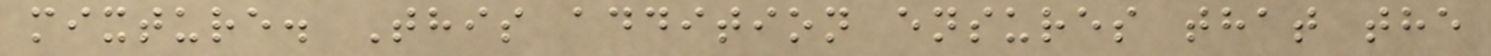mixture. This addition ensures that the
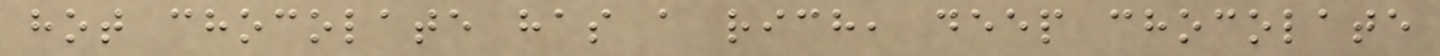hot chocolate has a rich, deep chocolate
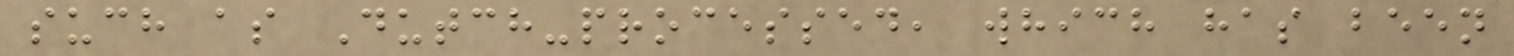such as Dutch-processed, which has been
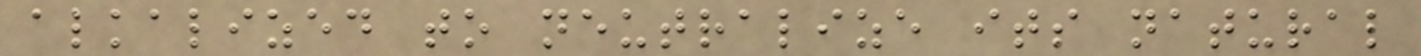alkalized to neutralize its natural
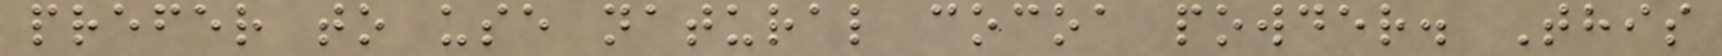prefer to use natural cocoa powder. This
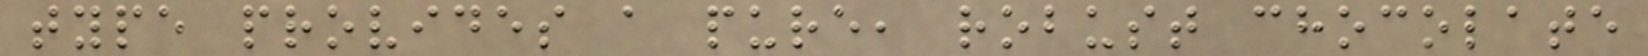type provides a pure, robust chocolate
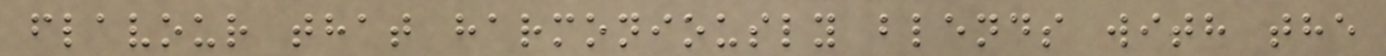flavour that harmoniously blends with the
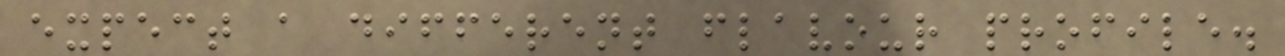expect a different flavour profile.
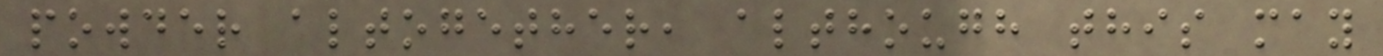powder altogether, although this may
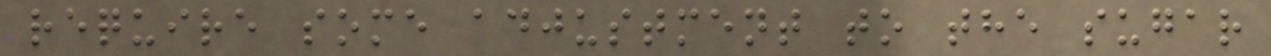require some adjustment to the sugar
